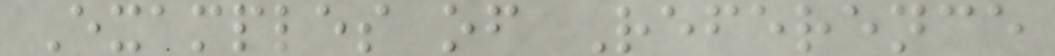Examples of Reference
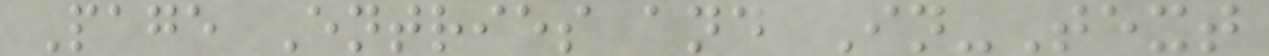Page Entries and In-Text
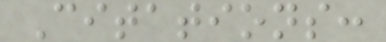Citations:
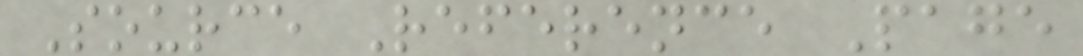Source Reference Page
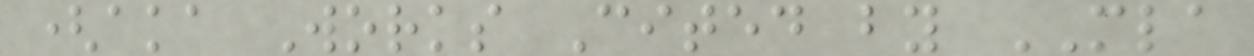(aka Works Cited by MLA
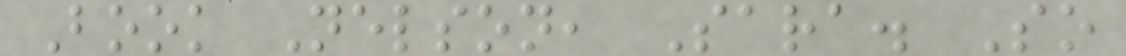Book Nelson, Sara. So
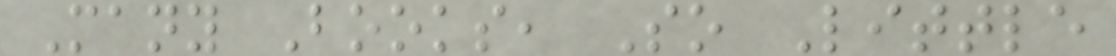Many Books, So Little
